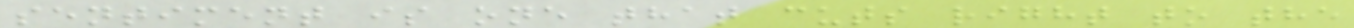sentiment is one that cuts right to the
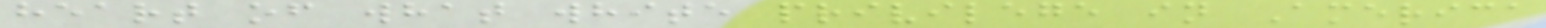heart of what white privilege in America
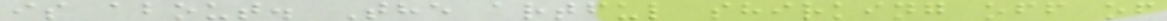is about. The artful shirking off of
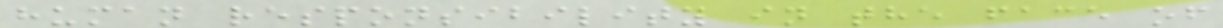human responsibility in the face of
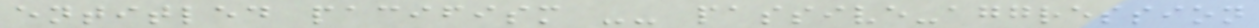entitled pacifism -- passive-aggression
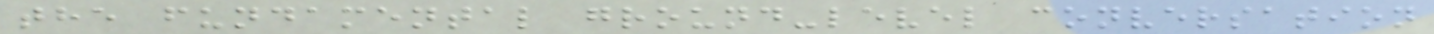the fundamental ground-level conversation
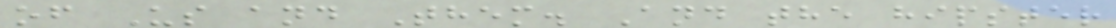of Us and Them. And the hipster
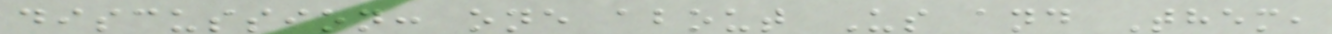discussion: one about Us and Them,
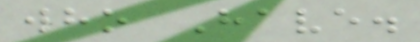who Have.
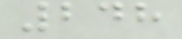248
